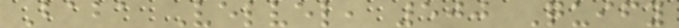Baba Velvel, 500 Quify
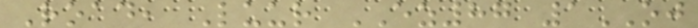Road, Luur EZ87 1OJ
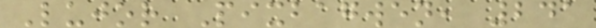Lujor Pixbagwen, 241
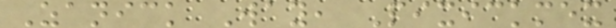Zanick Way, Pixickmex
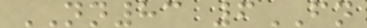NN83 6FN
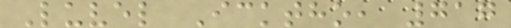Luvel Icktho, 717
